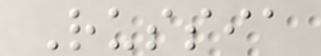Russia
